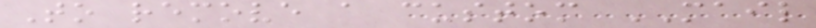To remove a custom MAIL
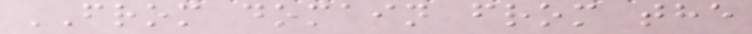FROM domain from the
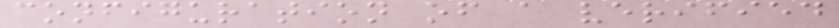configuration of a verified
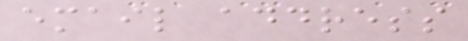email address
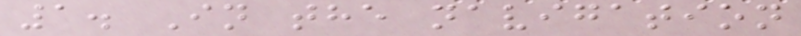1. In the navigation
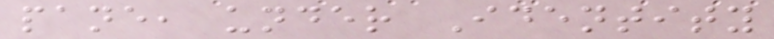pane, under Identity
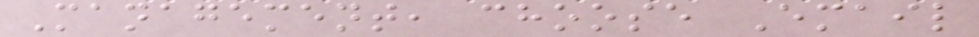Management, choose Email
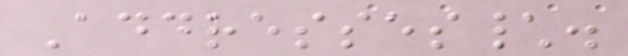Addresses\.
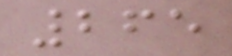265
